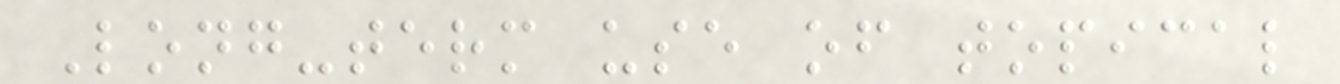Long-term use of topical
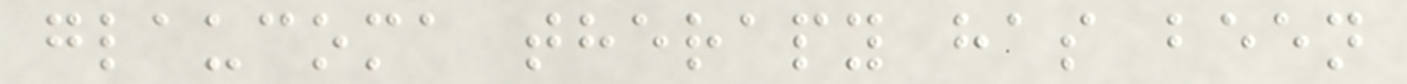glaucoma therapy has been
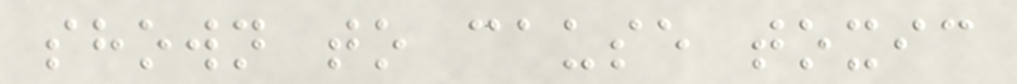shown to cause toxic
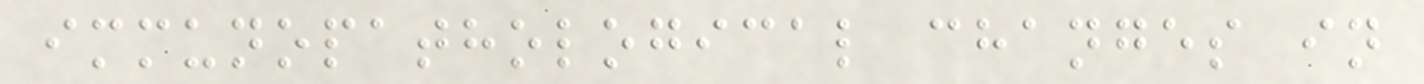immunopathological changes in
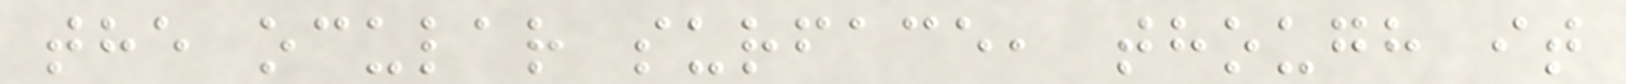the ocular surface, though it
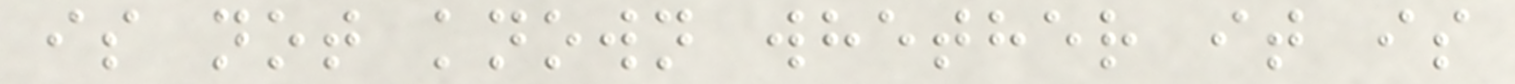is not known whether it is
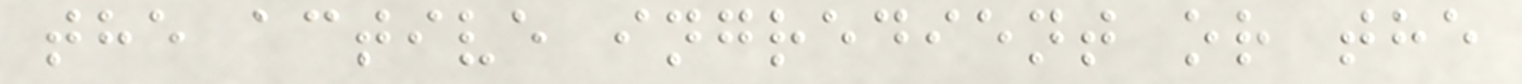the active ingredient or the
